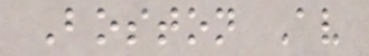Boston Av
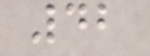42
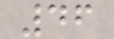46
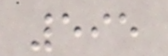595
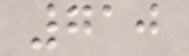710
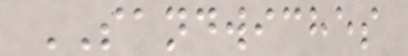SANDWICHES
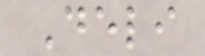Deli
